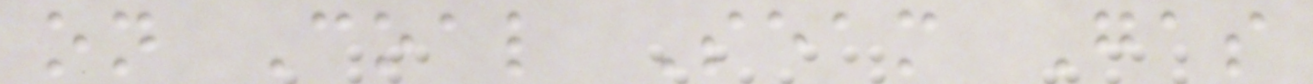on Coal Seam Gas
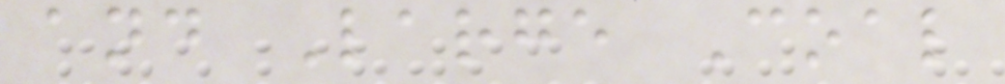and Large Coal
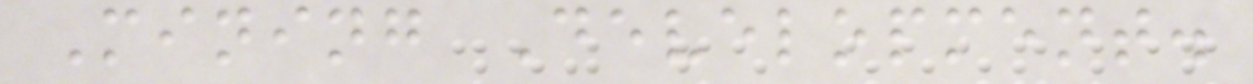Mining Development.
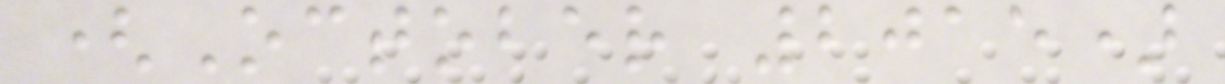(October 2015)
